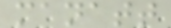manatt
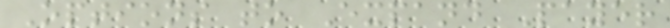Options to Expand Payer
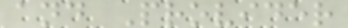and Provider
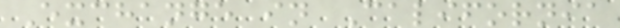Exchange in California
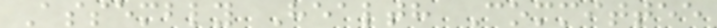Assembly Health Committee
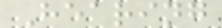Hearing
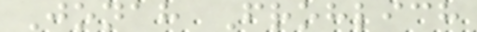Jonah Frohlich
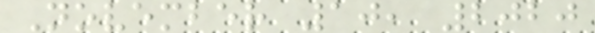November 10, 2020
